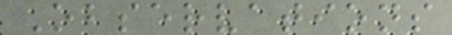Observations
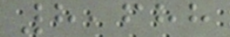8,688
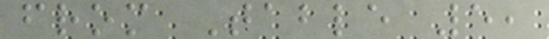from Table 5,
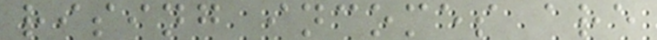rising incomes are
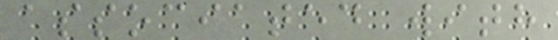associated with
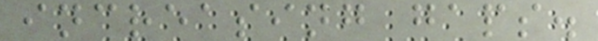increasing gaps.
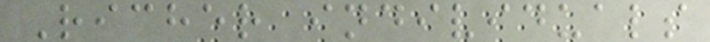Richer individuals
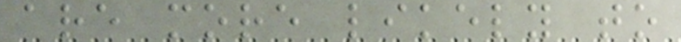are more likely to
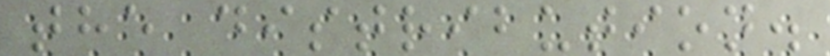the distribution.
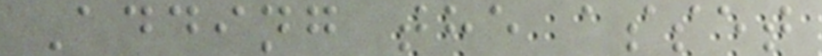Adding the asset
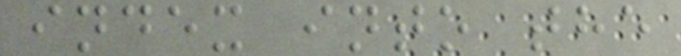index into the
